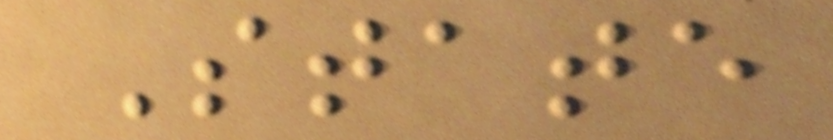State
